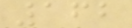162
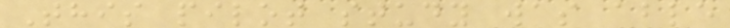This pilot study was able
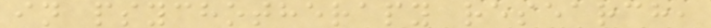in psychotherapy research,
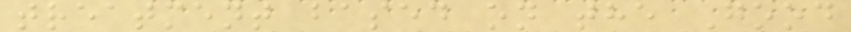treatment based on the Good
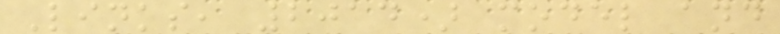Links, 2014) model and
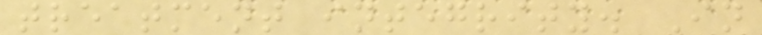treatment integrity. In
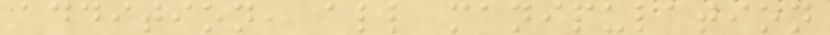addition, all manipulation
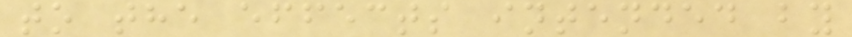to the effects intended by
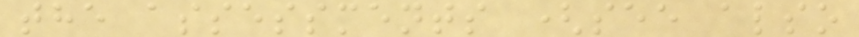the assessments (see also
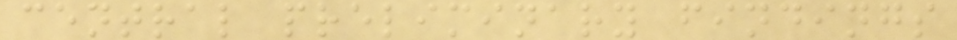central preliminary findings
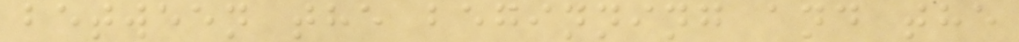between the beginning and the
